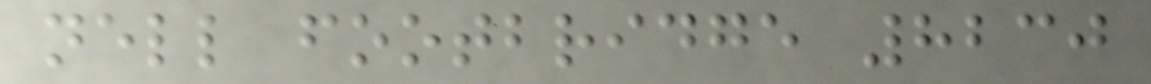nell footbridge 8230
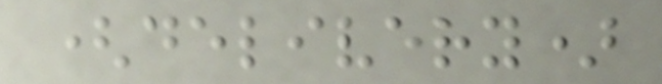(delivery)
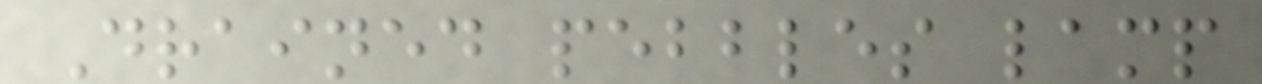Drained pebbles lamp
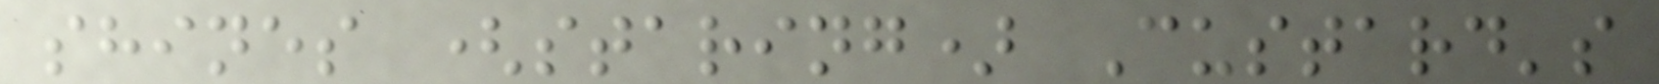shines (staring) Custard's
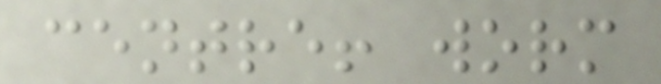centre! worm
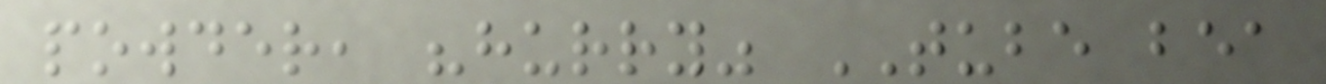powder, "hurry" TUBE bea
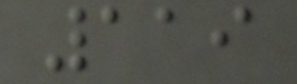119
